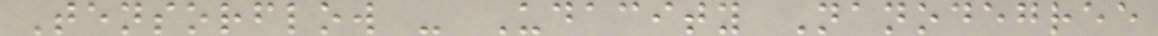Tensorflow - Udacity Nanodegree
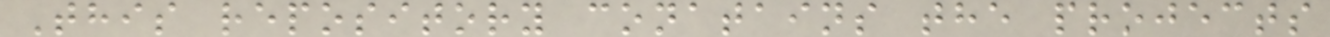This repository conatains the projects
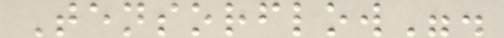Tensorflow".
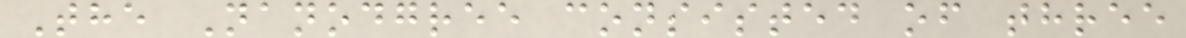The Nanodgree consisted of three
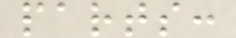parts:
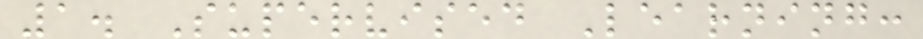1. Supervised Learning:
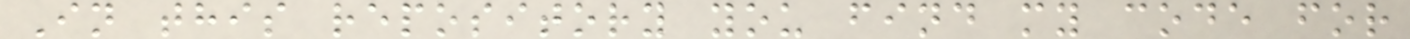In this repository you find my code for
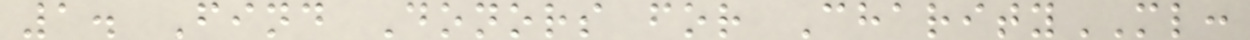1. Find Donors for CharityML:
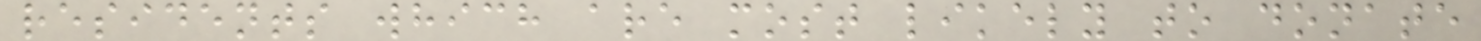residents which are most likely to donate
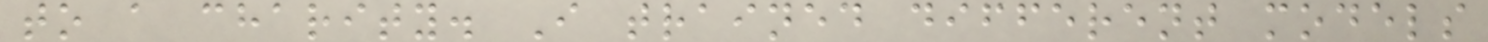to a charity. I trained different models
